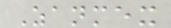Zanmex
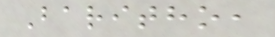Baritho,
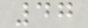47
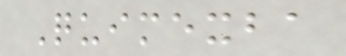Quimexba
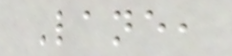Lane,
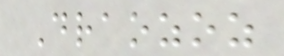Draozoz
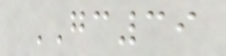GC39
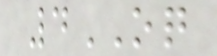4OQ
